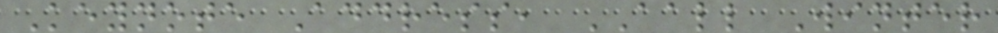Keynote Address, AALL Winter
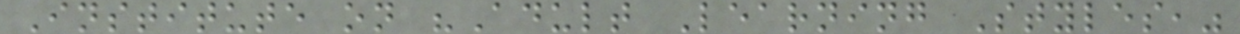Institute on "Adult Learning Styles,"
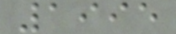1995
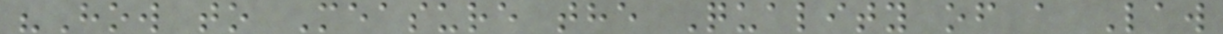"How to Measure the Quality of a Law
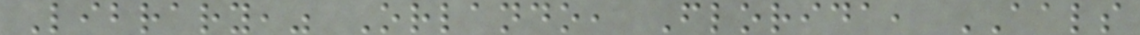Library," Orlando, Florida, AALS
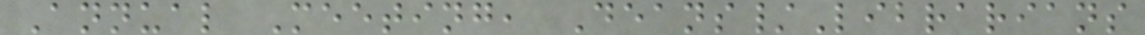Annual Meeting, Deans/Librarians
